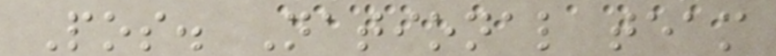Pos. National team
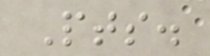Pts.
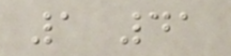1 41
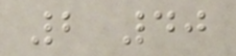2 40
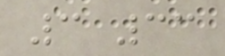3 33
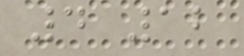4 12
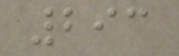293
